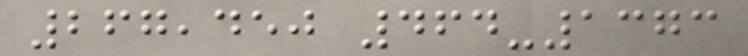267,450 464-1373
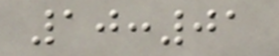10:01
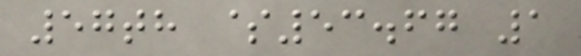57th $53.67 1
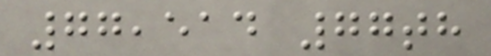77,514 77th
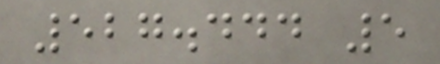527.444 5
